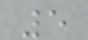5
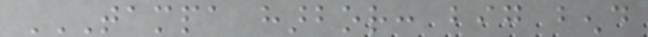TAMPA HARBOR: BIG BEND
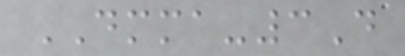DMMA-3D
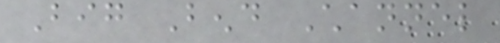Big Bend Channel
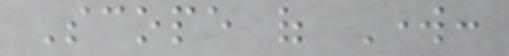Scope of Work:
